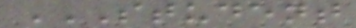STUDENT
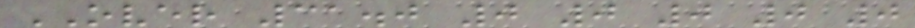OVER 31.0 0 0 0 0 0
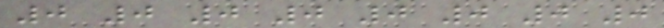0 0 0 0 0 0 0 0
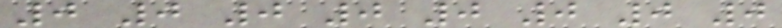0 0 0 0 0 0 0 0
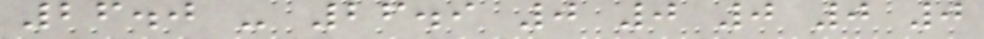26.0 - 26.9 0 0 0 0 0
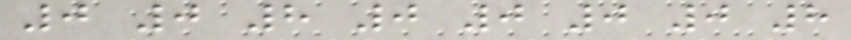0 0 8 0 0 0 0 8
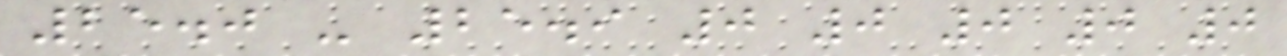25.0 - 25.9 0 0 0 0 0
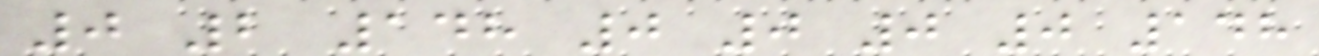0 2 148 0 0 0 0 148
